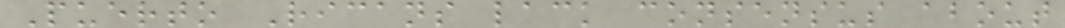Puerto Ricans lack consensus about
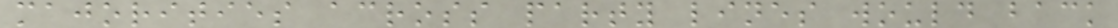majorities across party lines would back
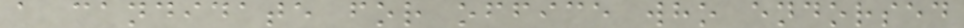a candidate for office who endorsed
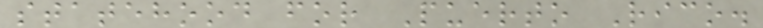statehood for Puerto Rico.
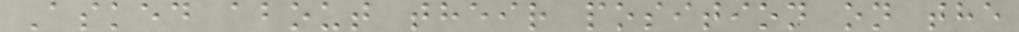Asked about their position on the
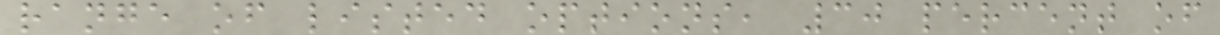range of listed options, 30 percent of
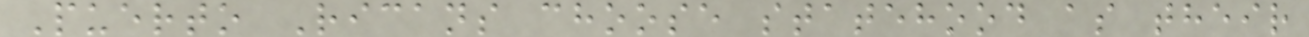Puerto Ricans choose statehood as their
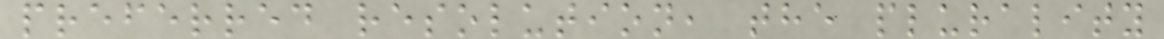preferred resolution, the plurality
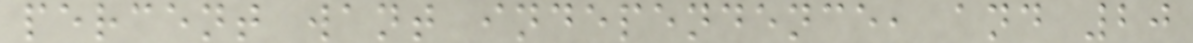percent want independence, and 20
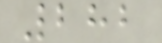282
